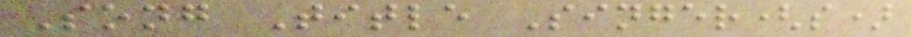Song Title Singer(s)
